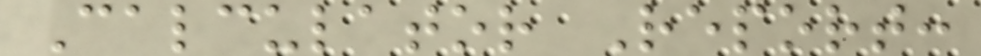Calculator Report:
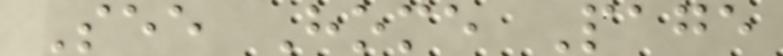See Home Page
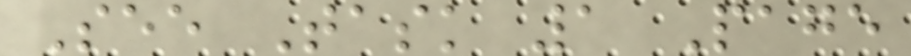See Task 1 Page
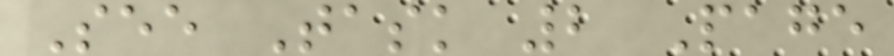See Task 2 Page
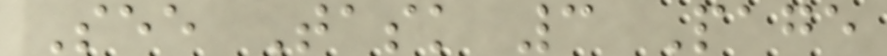See Task 3 Page
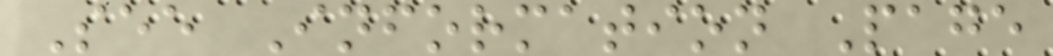See Information Page
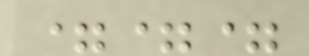===
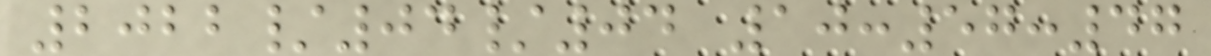2022/04/04 10:57:47
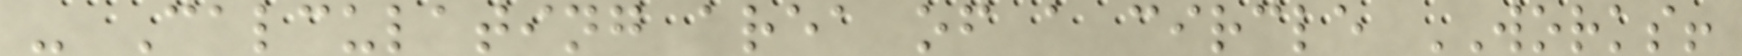- Calculating area of a circle WORKS!
